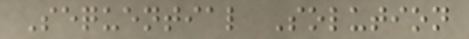Sequential Solution
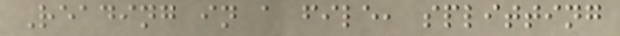Reading in a file, splitting
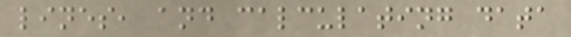lines, and calculating data
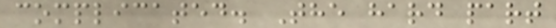complicated. The hard part
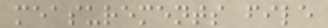measurements file
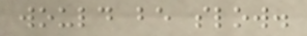would be slow.
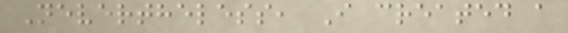Nevertheless, I created a
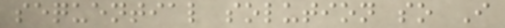sequential solution so I
